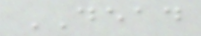DEAD
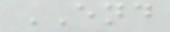END
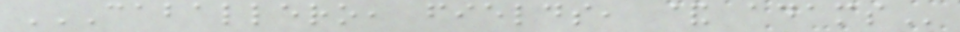CABALLERO, FIELDS, & ADAMS
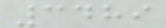3489
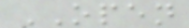OPEN
